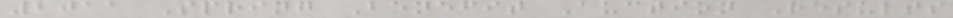2011 Spring Benefit Auction Results
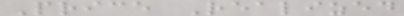Price Realized
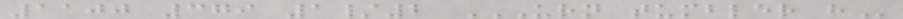1100 379 1/2 URN TUMBLER H
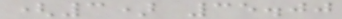(3) 35.00
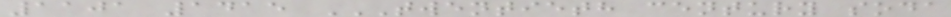1101 1415 TWENTIETH CENTURY SODA
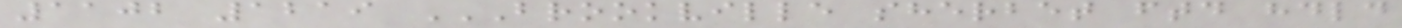1102 1219 BROOKVILLE SHERBET FTD HDLD
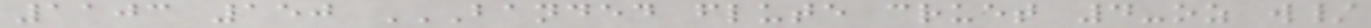1103 150 BANDED FLUTE CRUET 4-OZ W/
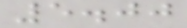5.00
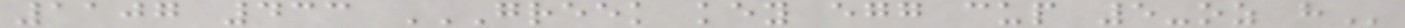1107 433 GREEK KEY EGG CUP 5-OZ H
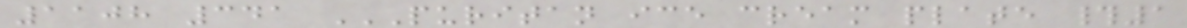1108 341 PURITAN ICE CREAM PLATE #1
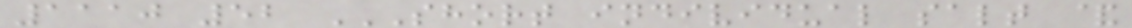1110 52 SHORT INDIVIDUAL SALT &
